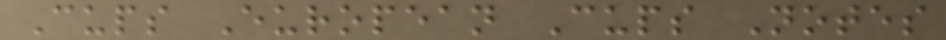Cups European Cups Notes
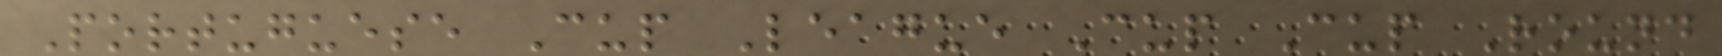Portuguese Cup League Cup Cup Round
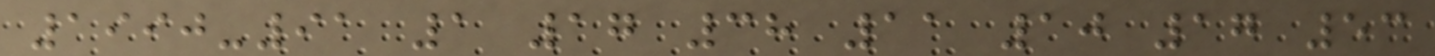1990-91 1 17 38 11 10 17 53
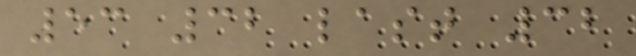53 32 last 32
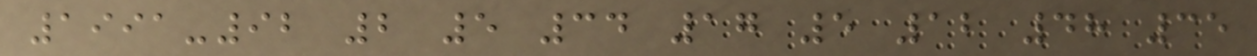1991-92 2 5 34 17 5 12 48 35
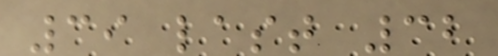39 last 32
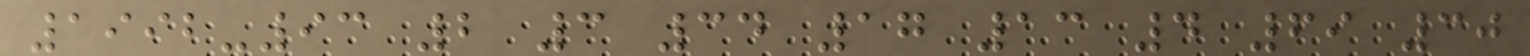1992-93 2 3 34 17 13 4 69 30
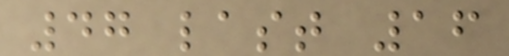47 last 16
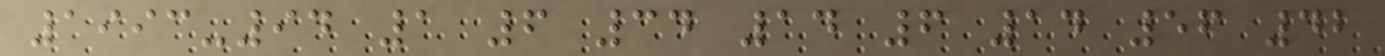1993-94 1 6 34 14 6 14 56 42
